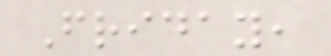Friday,
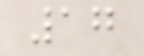17
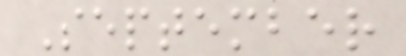September
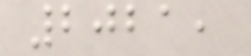2021,
